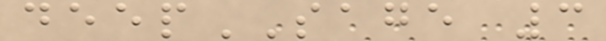deepSAGE 3
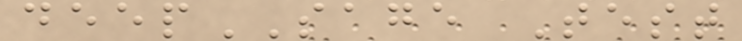deepSAGE Test
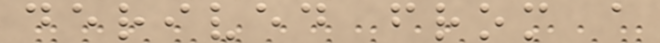derived from a
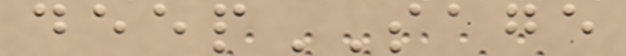deepSAGE
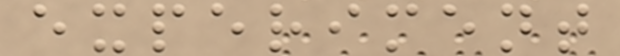experiment
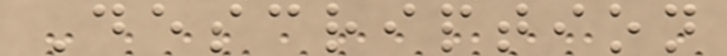Description
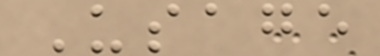Usage
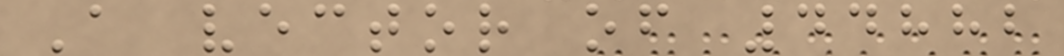A vector of 44882
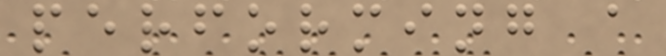performing a
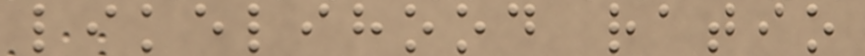likelihood ratio
